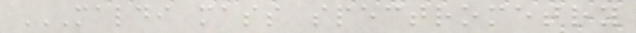MALDI MASS SPECTROMETRY
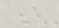A
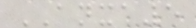ANXA5
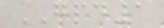GPD1
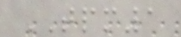TPM1
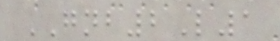GNB2L1
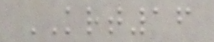KRT16
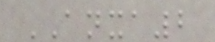ANXA2
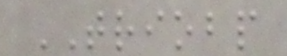TRIOBP
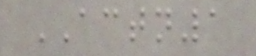ACTN1
